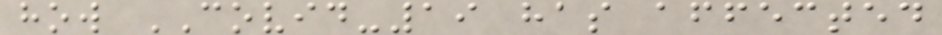how COVID-19 has affected
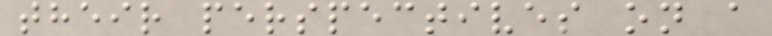their perspectives on a
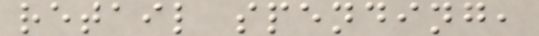retail spending,
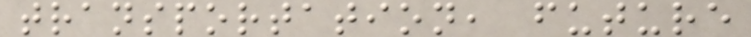transportation, future
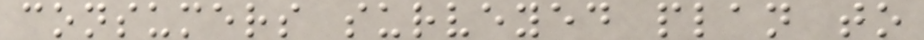consumers surveyed plan to
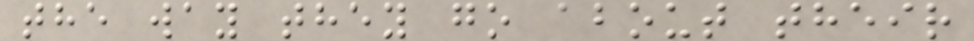the way they go about their
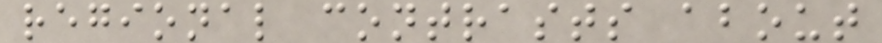regional contrasts about
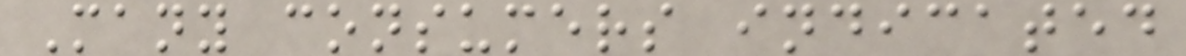Many consumers indicated
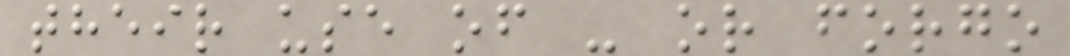their use of - or forgo
